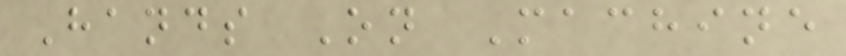Hands On Machine
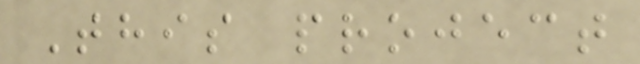This project
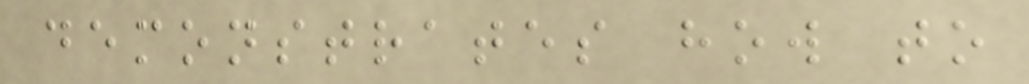demonstrates how to
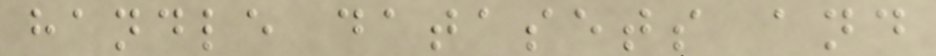handle datasets and
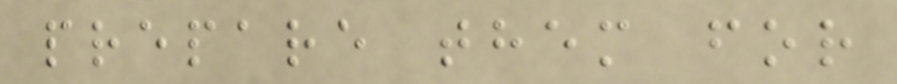prepare them for
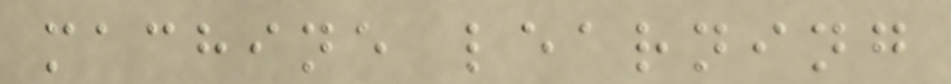machine learning
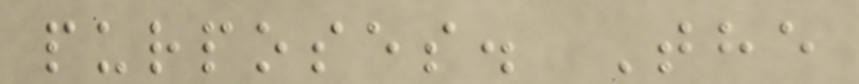purposes. The
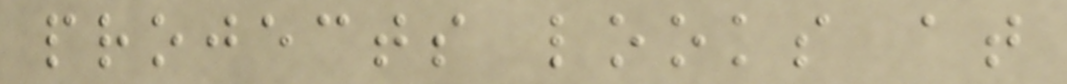projects looks at
